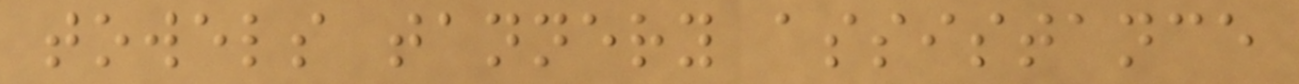towels tannery assistance
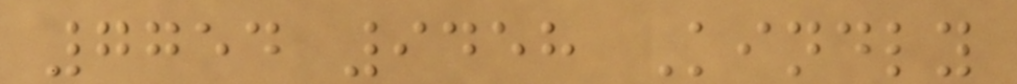7754 9458 Kindly
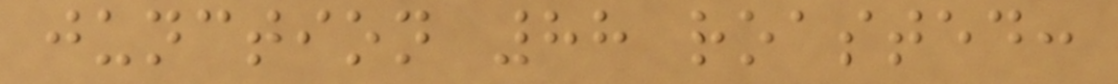junction 88 roasted:
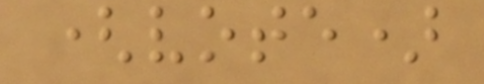(vote)
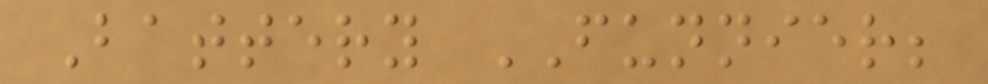Battery FUNNIER;
